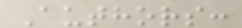Authors:
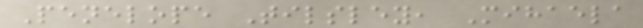Penelope Tilsley, Mihaela
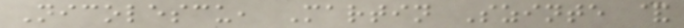Nicolescu, Martin Szinte &
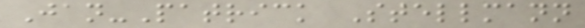Jan-Patrick Stellmann
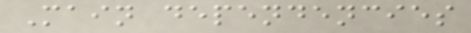Main dependencies
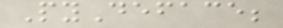PyDeface;
